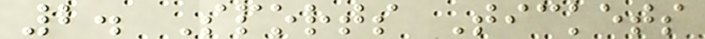2. Sports Tickets
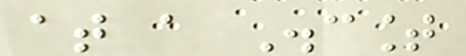at a Discount
